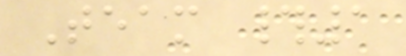Team #1
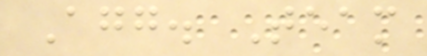Agg. Team
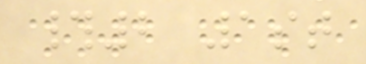#2 1st
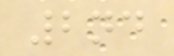2nd
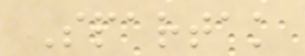Spartak
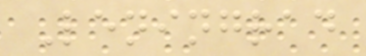Leningrad
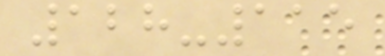128-115
